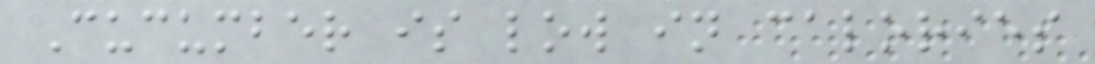Cucumber is low in calories
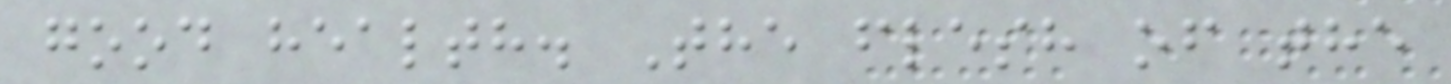good health. The flesh of the
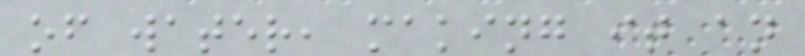of water, making it an
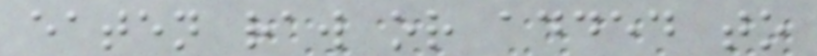eaten raw or added to
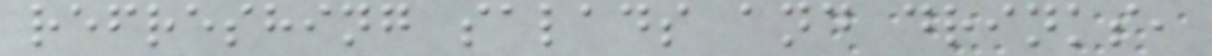refreshing salads and drinks,
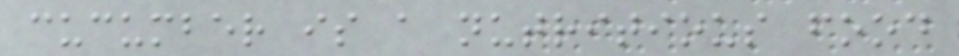cucumber is a nutritious food
